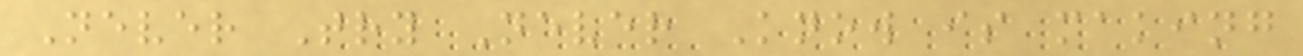Never Try Never Know is making
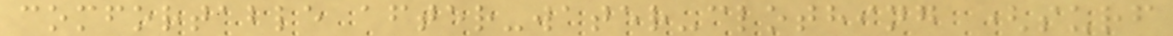comfortable after-water-clothing (surf
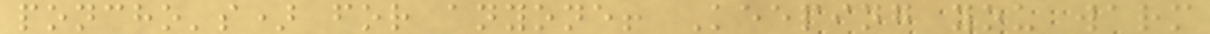poncho's) for anyone! Keeping you warm
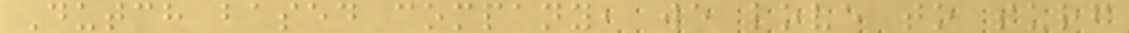Dutch based company, we love to surf
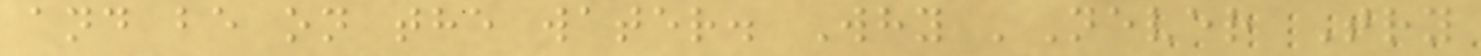and be on the water. Why 'Never Try
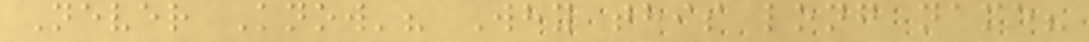Never Know'? Why this long name?
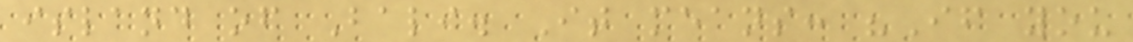island of Bali. It means: "If you
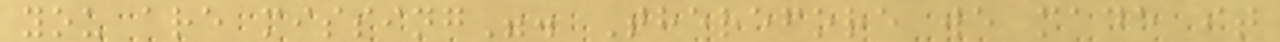you are missing". Therefore we made it
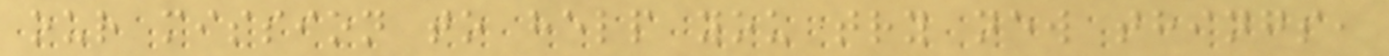our mission to help you try new things,
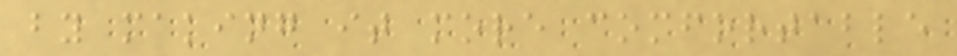by making it more comfortable
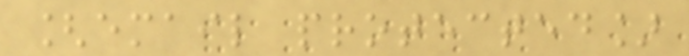[email protected]
